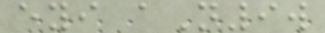eyi aN9w
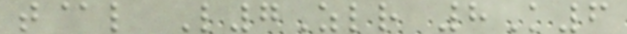t@l L7Zlr 8K6
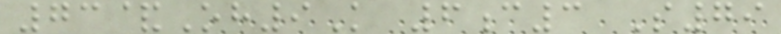73&Oh9K 6c3 S79
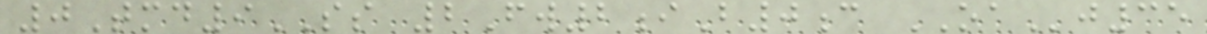0Tmd9SS 2Fw2iB0c OAj35
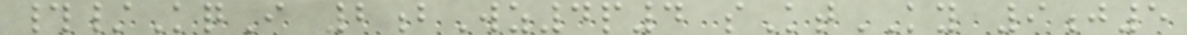#/KqI 2bWz4p4 sKtKY 9j5
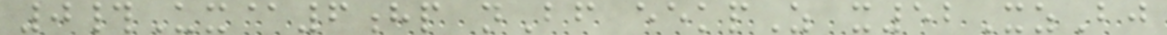0#Ux@6hp nBf eekpZ x52XzBj
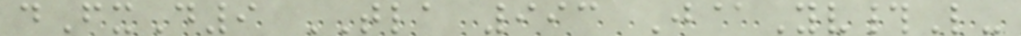dFxD9 TLA 993 J@Yv#L-
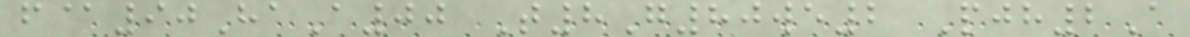f@90HaA00 T8G80we2 Pjh2A
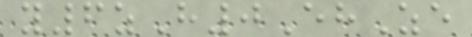y6zH0EhZe
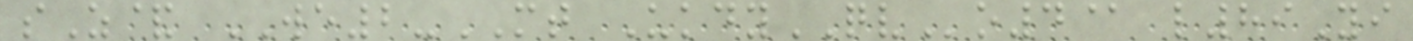sZ& WE2-MT UkdyQVo4@ l89Yi
